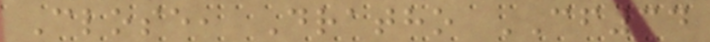Close, Dratho CF34
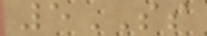5SS
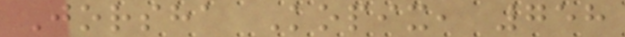Jorsha Kopix, 758
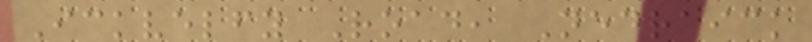Ickvelfy Road, Nedraick
